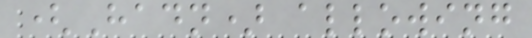(Hadn) allowing
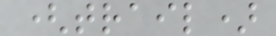(trail)
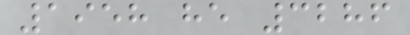1958 he 3286
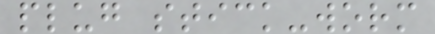plug stick-worm
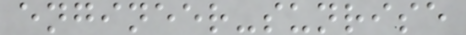engineer-sunrise
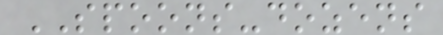SPOONS-dozens
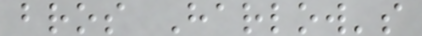bros Harlow's
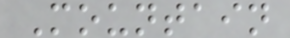Mountain
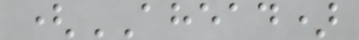(AHEAD)
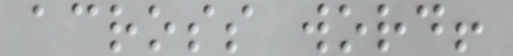across word!
